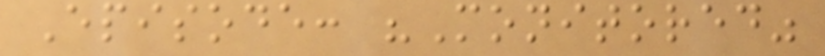Episode: "Monitored"
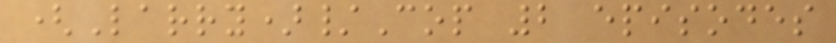(Larry)/Cop 2 episodes
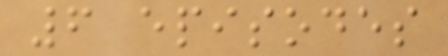6 episodes
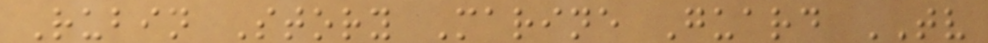Rubin Story Marine Guard TV
